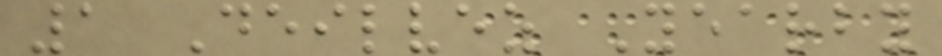1 Deilvez Yearby
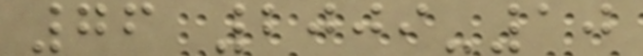76 2009-10
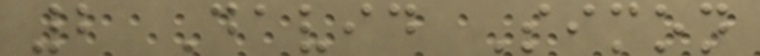2 David Simon
